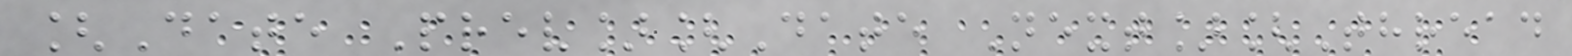[Date Prev][Date Next][Thread
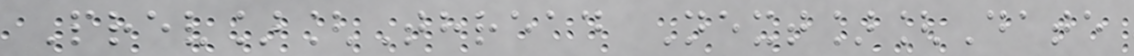Prev][Thread Next][Date
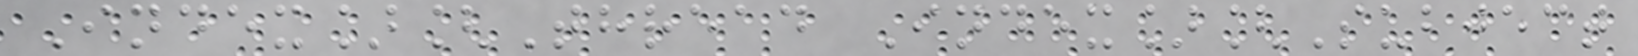Index][Thread Index][Subject
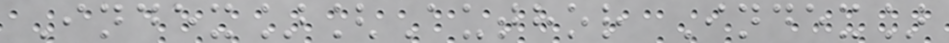Index][Author Index]
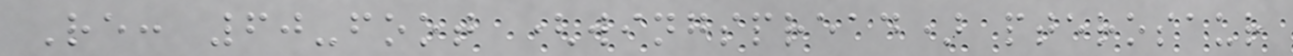Re: 60-foot (wingspread) pterosaur
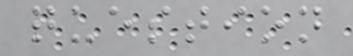question
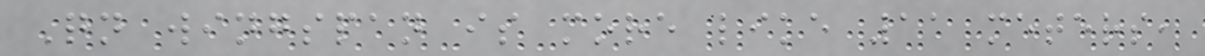Qn wingspan is more like 11 meters,
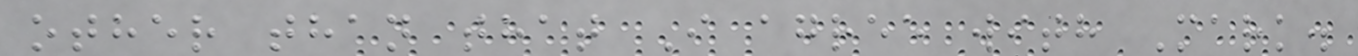other than that I agree with Mark.
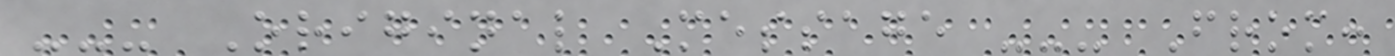--- Original Message --- From:
